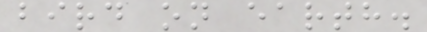bird on earth.
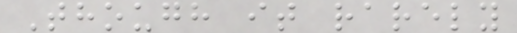Though it rarely
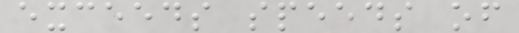exceeds speeds of
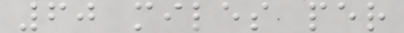60 miles per
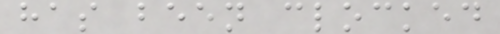has been clocked
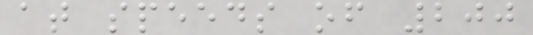at speeds of 200
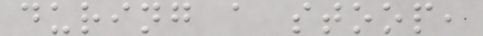during a stoop,
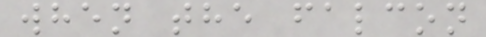when the falcon
